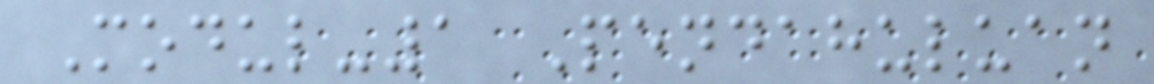Modul-1 Pendahuluan
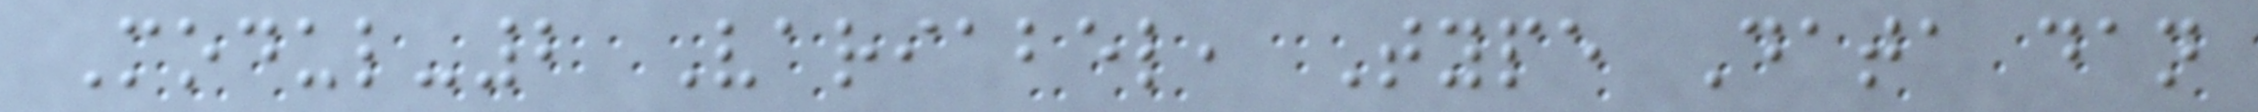Modul-2 Variabel, Type Data dan
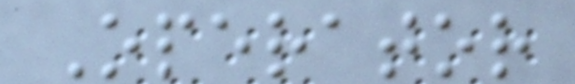Operator
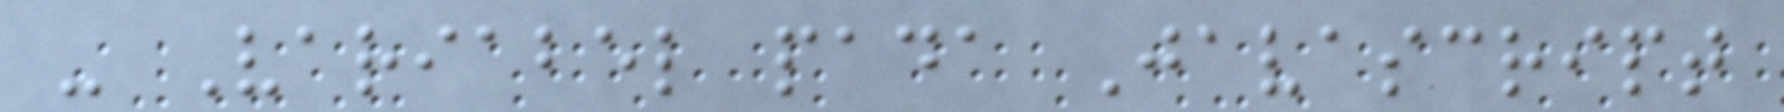- Variabel pada Javascript
